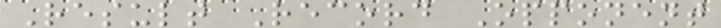Result Record Opponent
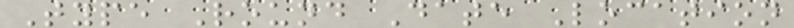Type Round Date Location
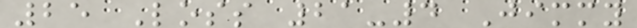25 Loss 21-4 Jimmy
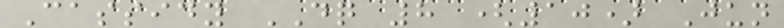Cassidy DQ 8 (10) Jun
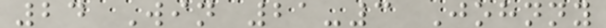24 Win 21-3 Johnny
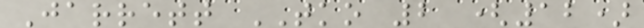Jarrett TKO 2 (12)
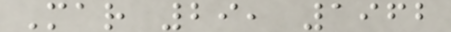Mar 29, 1962
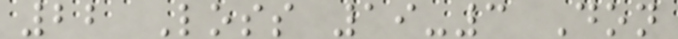22 Loss 19-3 Don
